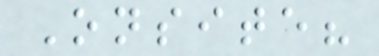Onsite?
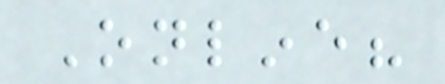Online?
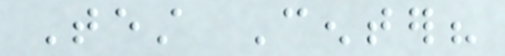Test Center?
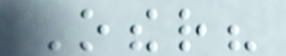Other?
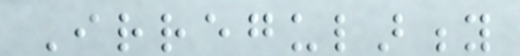Irregularity
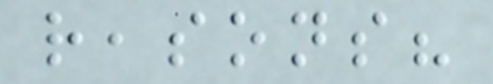reasons?
